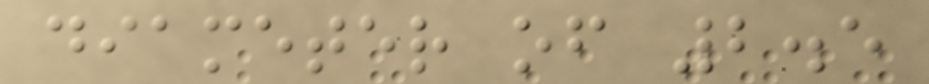diameter of 2.5
